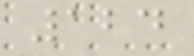124
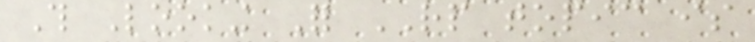This Looking For RP topic is
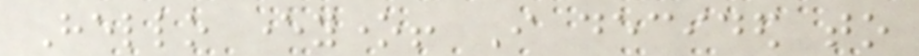Hello everyone! I decided to
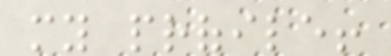my profile!
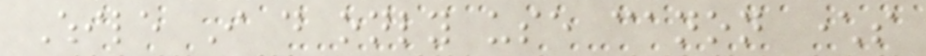While I do only use canon characters
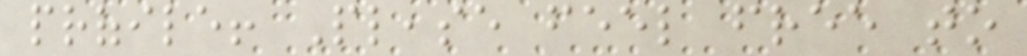profile! Please feel free to
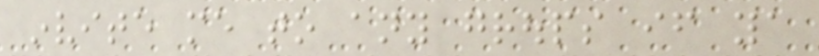invite me to any groups if ya
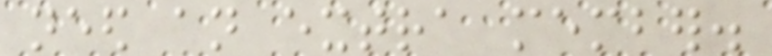need an extra member.
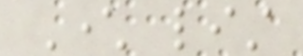Character list
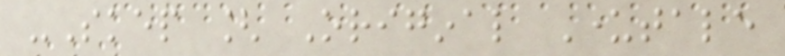-Skep [ Original Undertale
